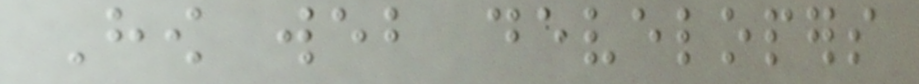How web developers
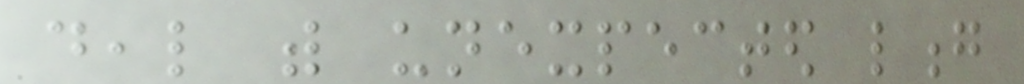deal with unexpected long
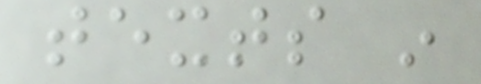texts in
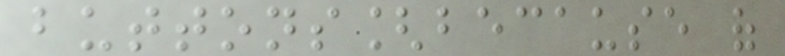buttons[because of
